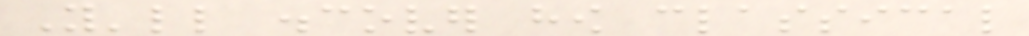You'll discover how classical
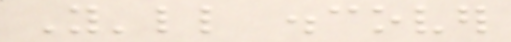You'll discover
